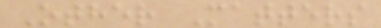Other Matters
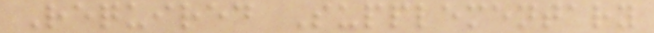Required Supplementary
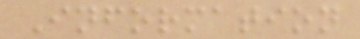Information
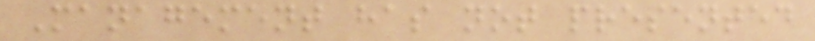Management has not presented
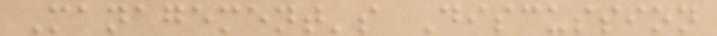Management's Discussion
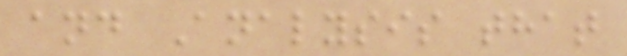and Analysis that
